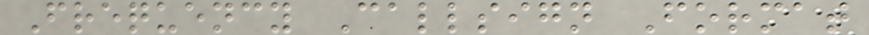Frequency Callsign Format
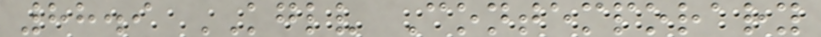88.9 KGLV Contemporary
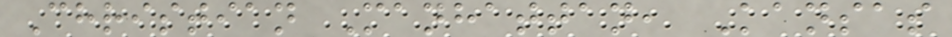Christian Manhattan, Kansas
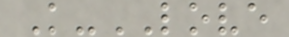K-LOVE
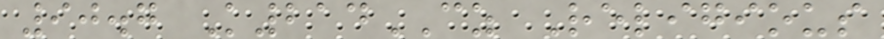90.7 K214CZ Religious
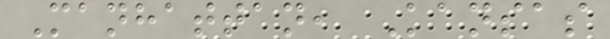Manhattan, Kansas
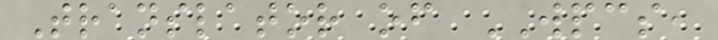Translator of WPCS,
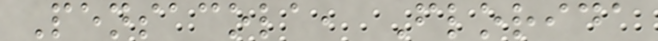Pensacola, Florida
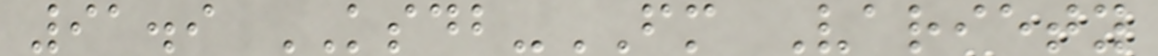91.9 KSDB-FM Variety
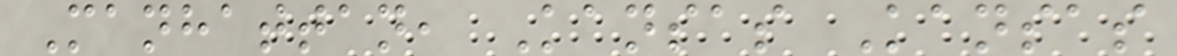Manhattan, Kansas Kansas
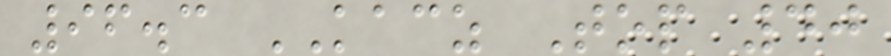96.3 KACZ Top 40
